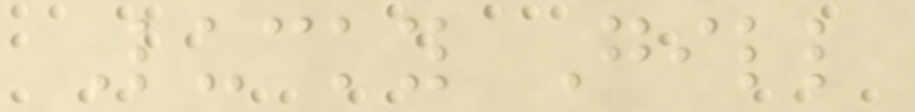Lucky Gill
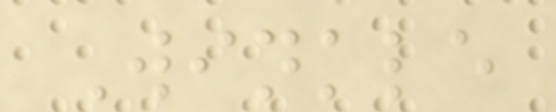Winkle
